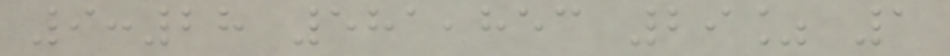9:28 581,853 29% 1
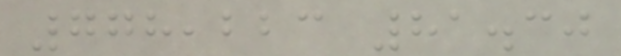778,223 81.30
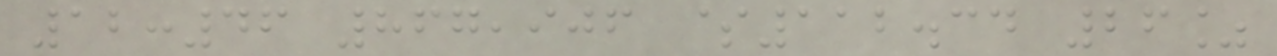12:46 867,906 $112.34 26%
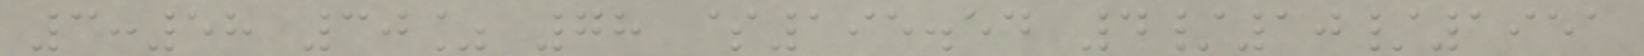3:58 30% 78 $195.54 4/10/1951
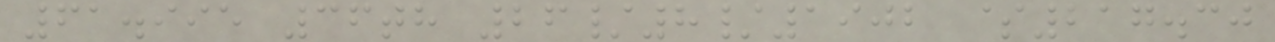61.995 36th 26/8/1902 $217.30
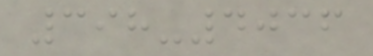398-4036
